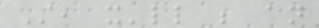Still, it'll be an
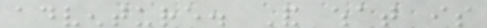adventure. And what is
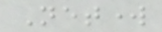Network
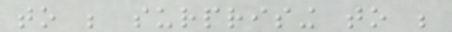to be surprising to be
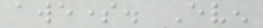awesome. Even
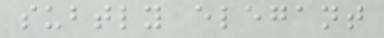subtly elegant
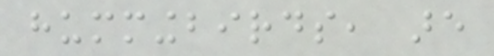hummingbirds, are
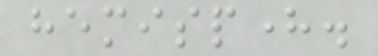hemisphere.
